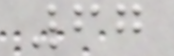67
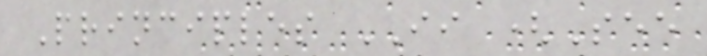Principles II (See
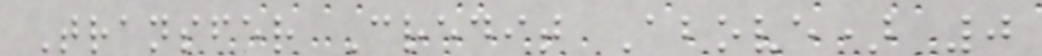Transfer Credit Above) 0
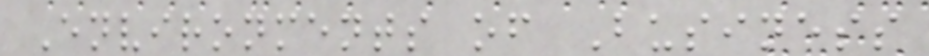Environments of Business
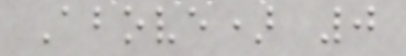Above) 0
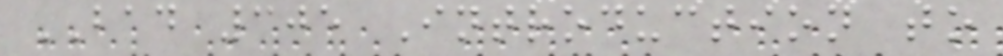BAD 305 Introduction to
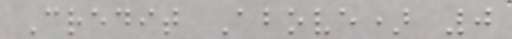Credit Above) 0
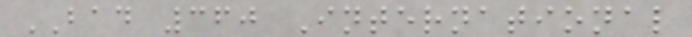BAD 360 International
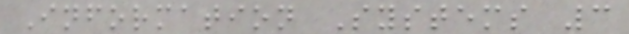Information Systems 3
